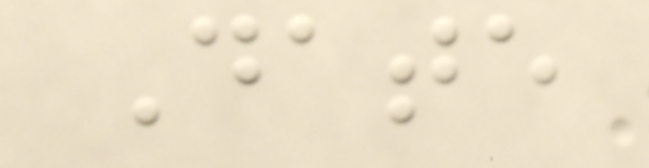Date
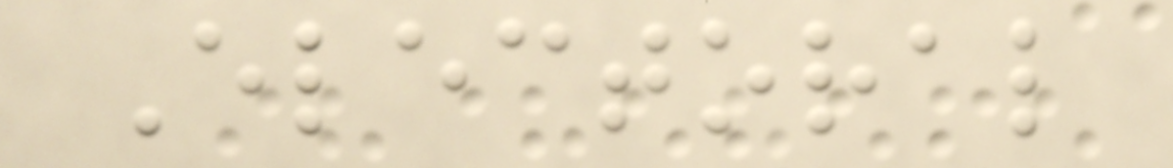Electoral
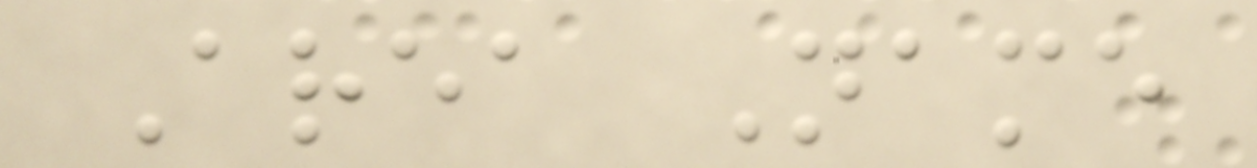Area Name
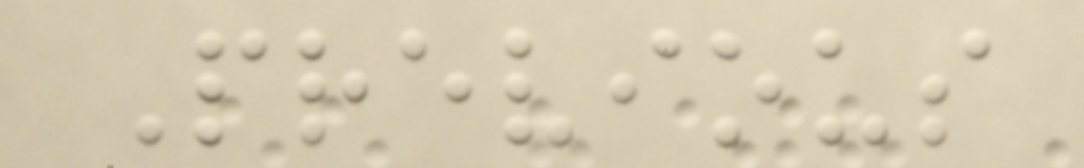Previous
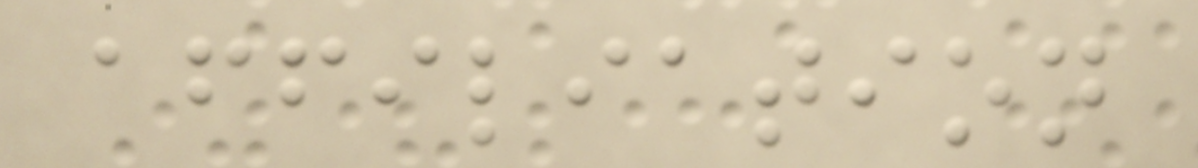affiliation
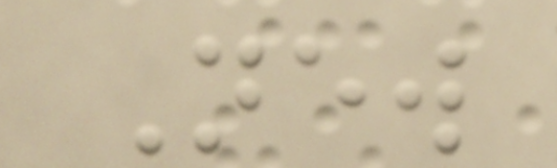New
